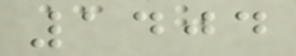1404
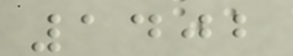1402
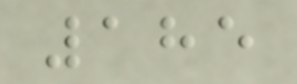185
